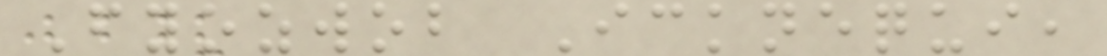Fyozwob Icknequi,
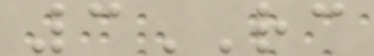3RC
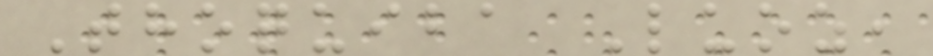Thoquiba Luoz,
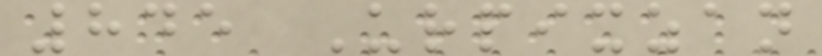845 Urpixzan
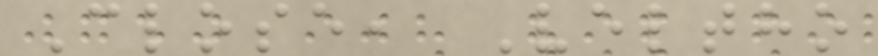Close, Veltho
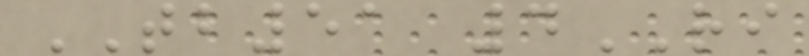TB51 4RI
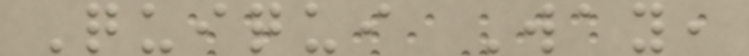Quiqui Way,
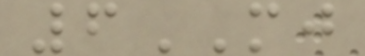6MJ
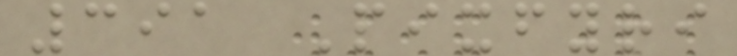391 Pixfyri
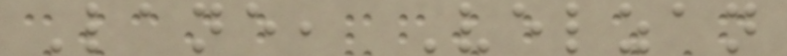Lane, Velzan
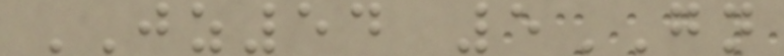JZ54 5GN
